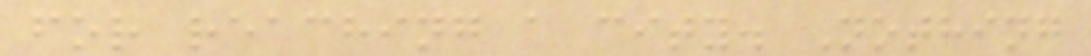for reaching a city. Nothing
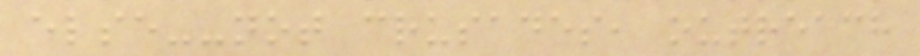else--not crusades, outreach
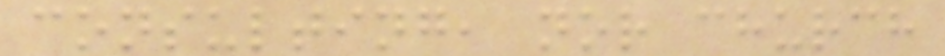consulting, nor church
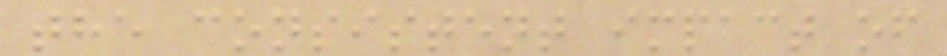the consistent impact of
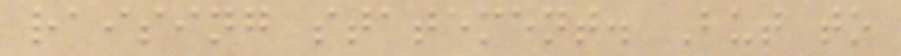raising statement. But to
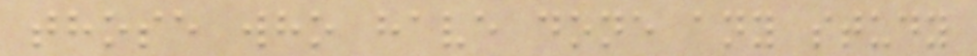those who have done any study
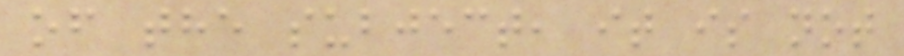of the subject, it is not
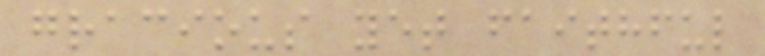gracious yet faithful
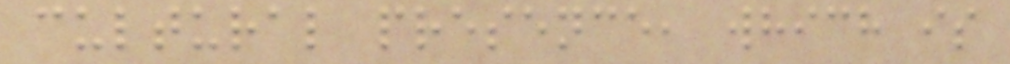cultural presence, which is
